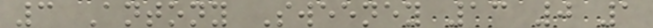3 Antony Sweeney 13 0 1
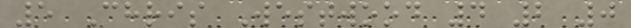5 Chris Westwood 4 2 0
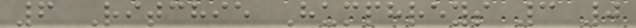6 Ritchie Humphreys 3 0
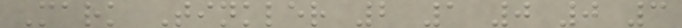Mark Tinkler 2 1 0 0 3
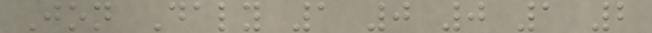Jon Daly 1 0 0 1 2
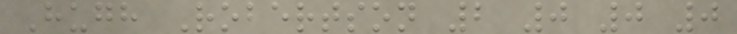Hugh Robertson 2 0 0 0
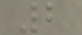2
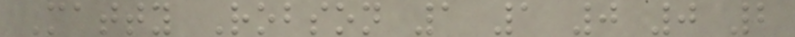Matty Robson 1 1 0 0 2
